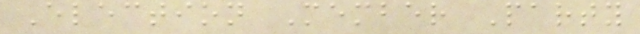Election Member Party
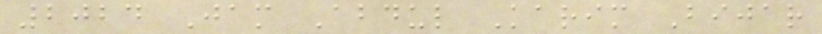2024 Jam Abdul Karim Bijar
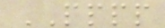PPPP
